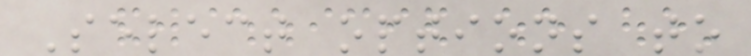Select options to
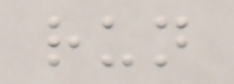run
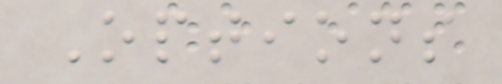Options
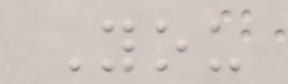You
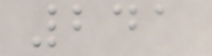241
